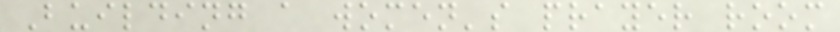Building a women's prayer room
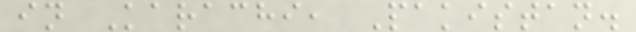in Karachi, Pakistan.
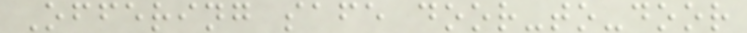Offering safe door-to-door
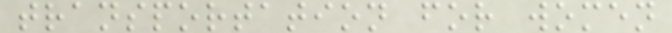transportation for women
